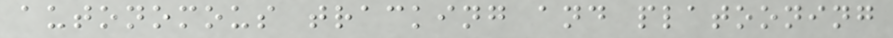autonomous tracking and platooning
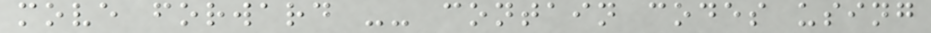move forward -- contain codes using
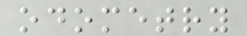odometry
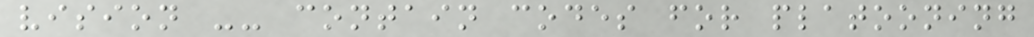vision -- contain codes for platooning
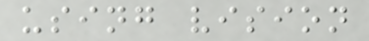using vision
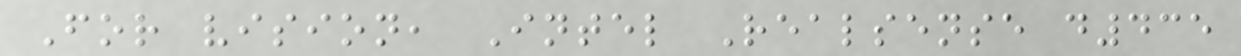For vision, Intel Realsense d435
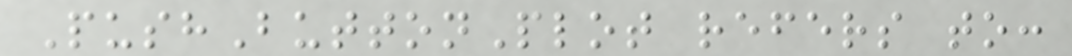PushButtonPlot refers to:
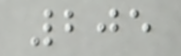205
